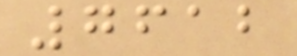7612
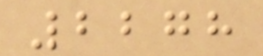2278
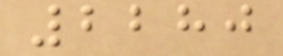2280
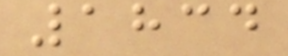1834
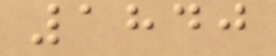1840
